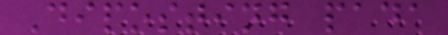Diposting pada
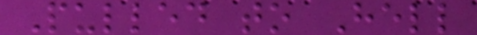Pulled to Hell
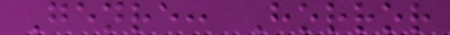Genre: Horror
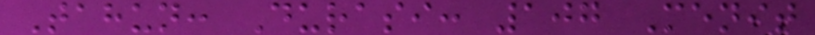Tahun: Durasi: 107 Menit
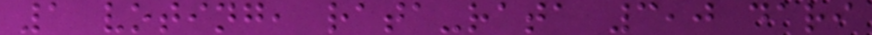1 voting, rata-rata 3,0 dari
